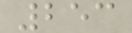253
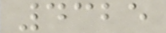4325
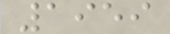1959
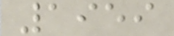1959
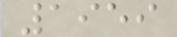1959
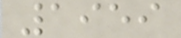1959
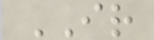IR
